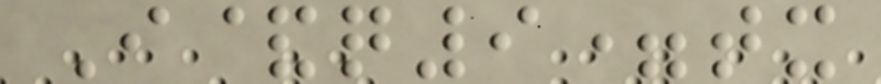I&q9=tx
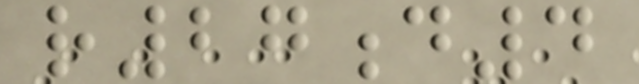r27d4
